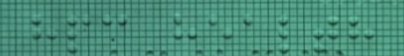hpc health
